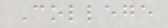College
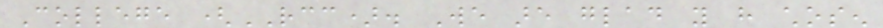College (RCC). We are glad you have chosen
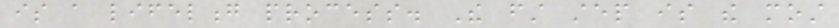is a lifelong process. The first step is the most
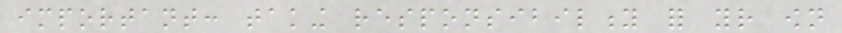important: taking responsibility for your own
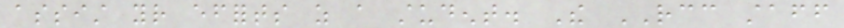assist your efforts as a student. The RCC staff
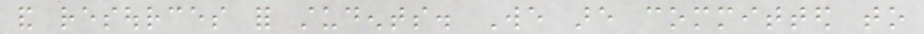and resources for students. We are committed to
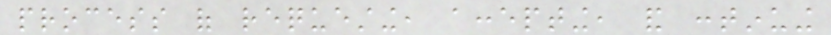process of requesting, accepting, and continuing
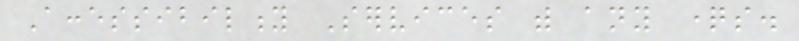Accessibility Services with any questions.
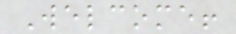Welcome!
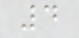4
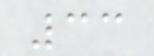33
